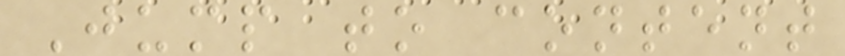Jump to content
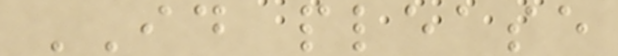ID please
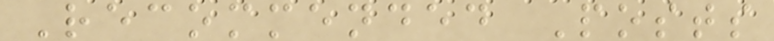Recommended Posts
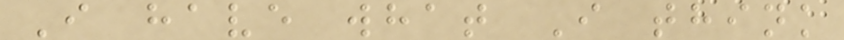I have what I think
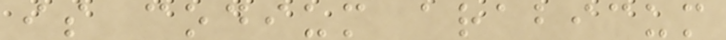is codium arabicum
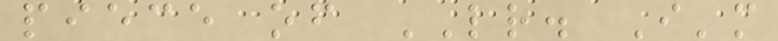piece of LR. I'm
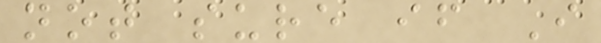not sure if I
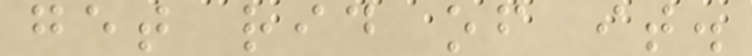get rid of it.
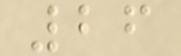26
